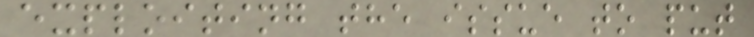exploiting the issue to put
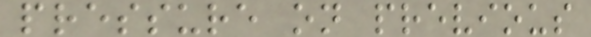pressure on previous
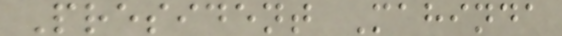President Mahinda
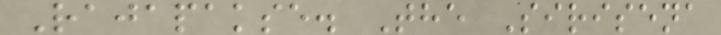Rajapakse. The Sirisena
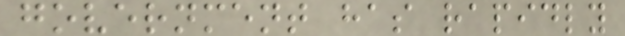government has rapidly
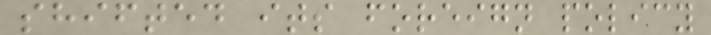shifted its foreign policy
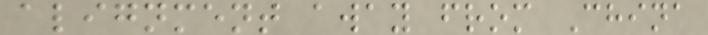alignment away from China
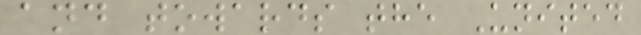and towards the United
